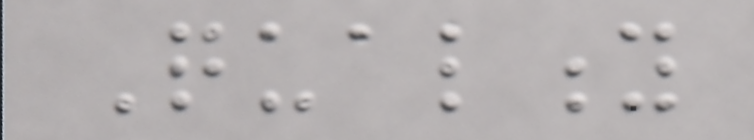Quality
